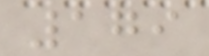179
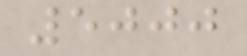5000
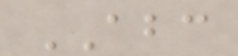ABC
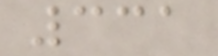331
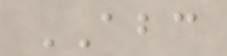ABC
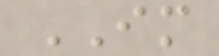IM
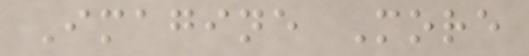Imagine More
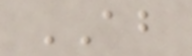AB
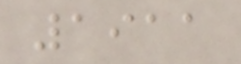1911
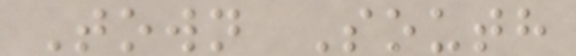Town South
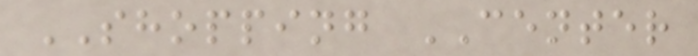SHOPPING CENTER
